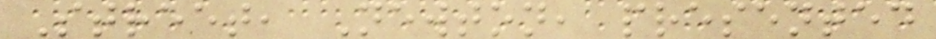Street, Newton, presented
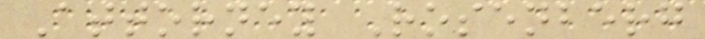Attorney Rosenberg
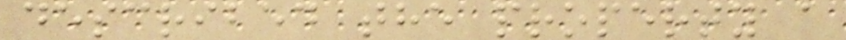described the property a
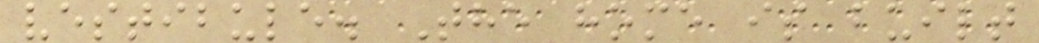vestibule. The home is built
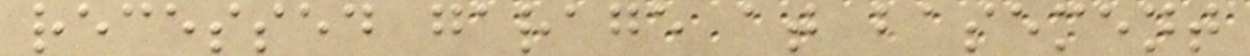recessed garage at basement
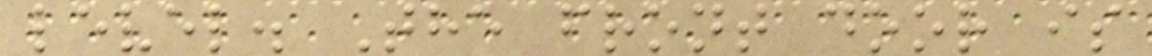level. The front door is
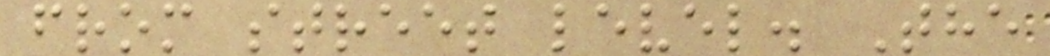from street level. The
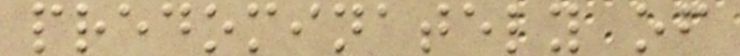predominately of
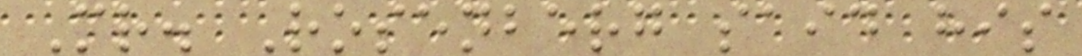Mr. Rosenberg said his
